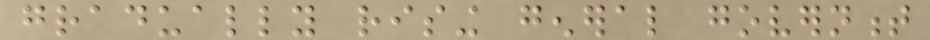gradually rising general government
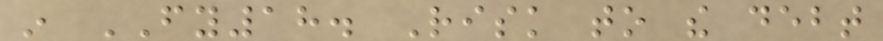in FY18. Risk to the debt
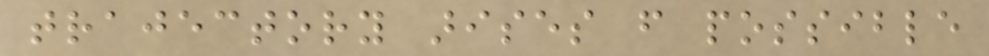trajectory arises from possible
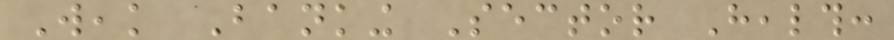Weak Banking Sector Health:
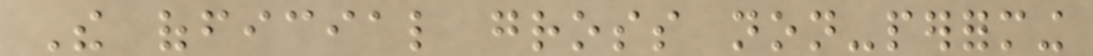The official gross non-performing
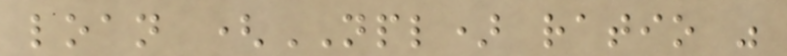loan (NPL) ratio was
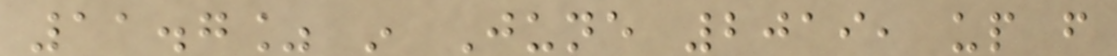11.7% in June 2019, up from
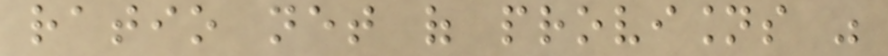ratio net of provisions was
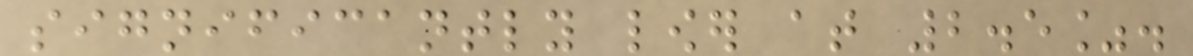significantly lower at 2.5%.
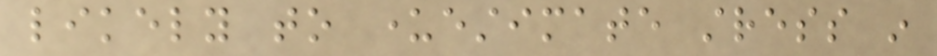likely to underestimate stress in
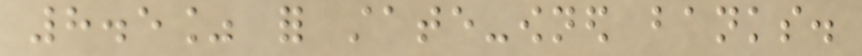8.5% for state-owned banks.
